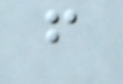f
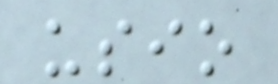usio
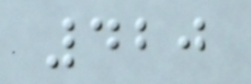420
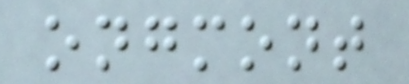ongmont
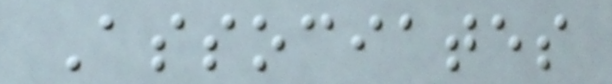Associates
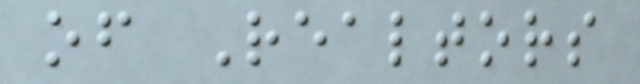of Realtors
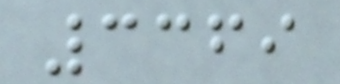3369
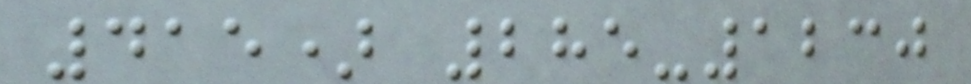415) 285-1230
